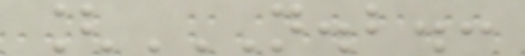[N.B.:
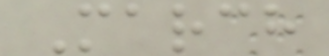March
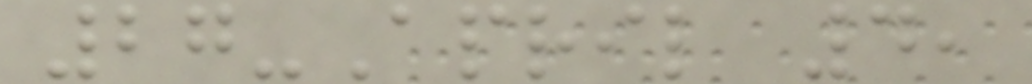27-April 4,
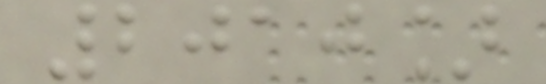2010]
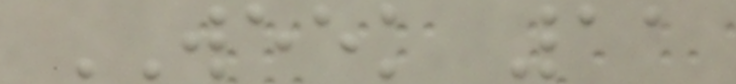WEEK 11
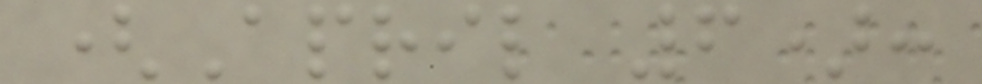(April 6):
